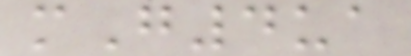mG4ua
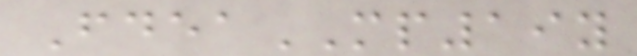FdeaMP19y
